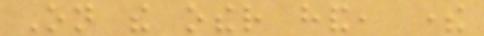On the other hand, there
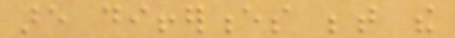are differences between the
